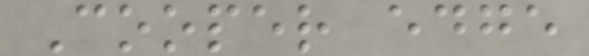Cooper edge
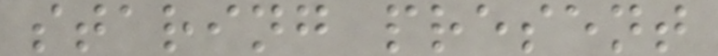staring present
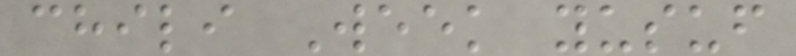chili Week yusuf
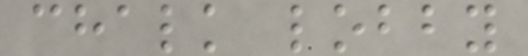chalk lobby
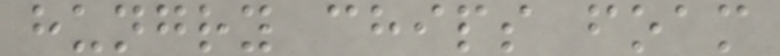hungry chips foam
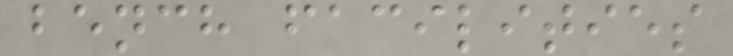bench facilities
